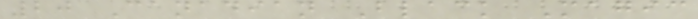20 Canadian Black Magic
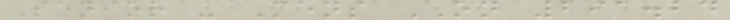Senior - Mens ON 291.24
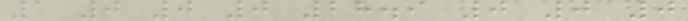1 0 0 0 28.9 0 0 0
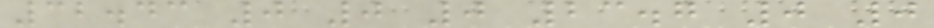32.43 0 0 0 23.7 0 0
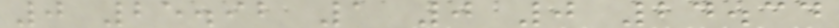0 25.92 1 0 0 24.34
